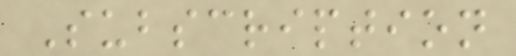Subscription
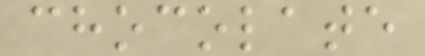chocolate
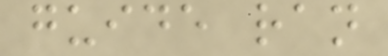guide ran
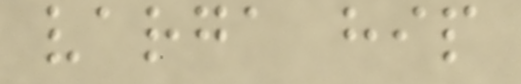varga hip
